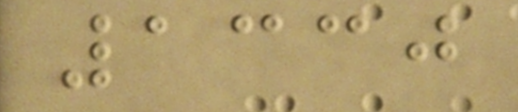1330
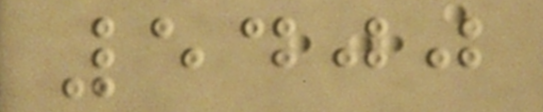5400
